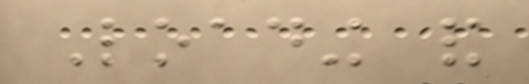Loading and
